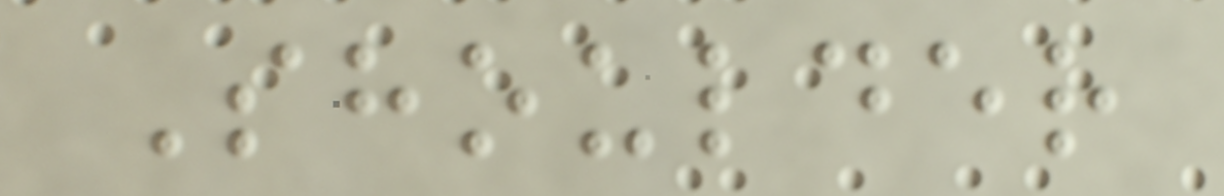Shoulder
